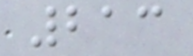213
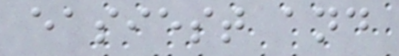easiest and
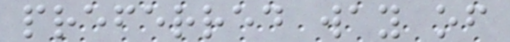preferred way of
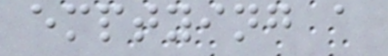emptying a
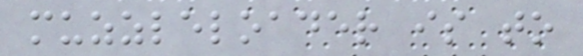muzzleloader is to
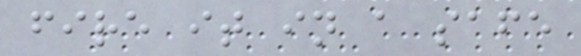fire it in a safe
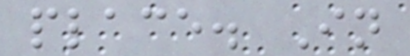place. In
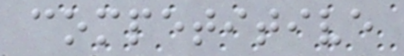competitive
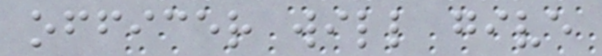officer will give
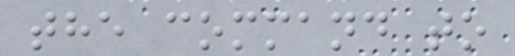the command to
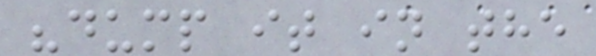"dump it in the
